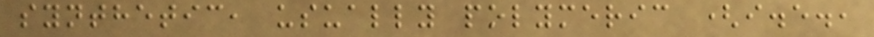synthetic, usually polymeric (i.e.,
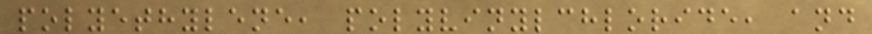polyethylene, polyvinylchloride, and
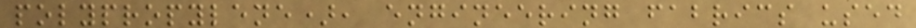polypropylene), engineering fabrics used
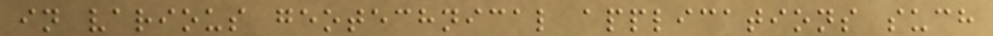in various geotechnical applications such
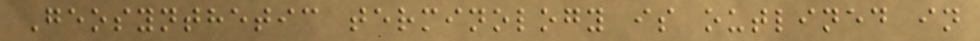Geosynthetic terminology is outlined in
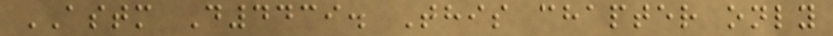ASTM D4439. This chapter only
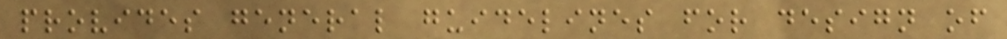provides general guidelines for design of
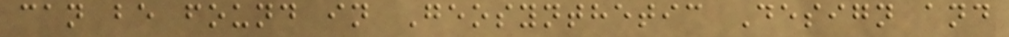can be found in Geosynthetic Design and
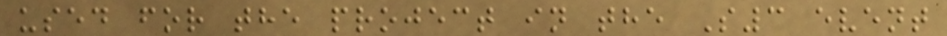used for the project in the S3 event
